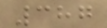387
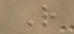R
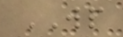WP
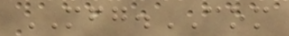MFG.COM
